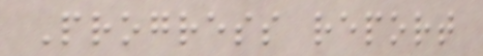Progress report
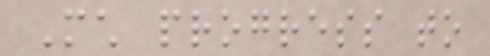Much progress to
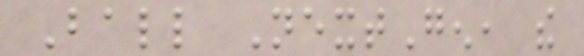Ball NextGen, the
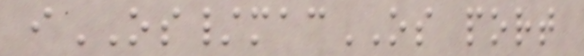iOS/macOS port
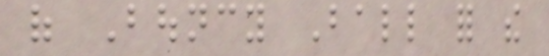of Bouncy Ball for the
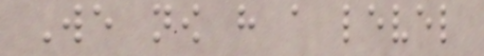We now have a level
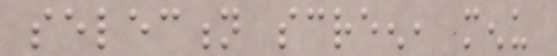selection screen, menu
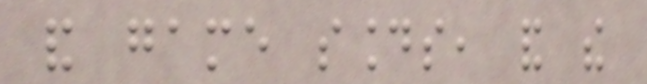and game sounds, and the
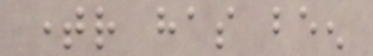timer has been
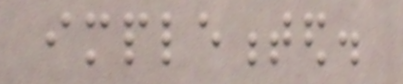implemented.
